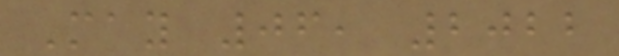May 06, 2022
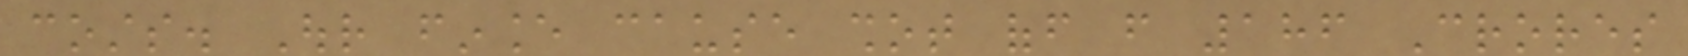costs. Our finance cause shot off from 186 Crores
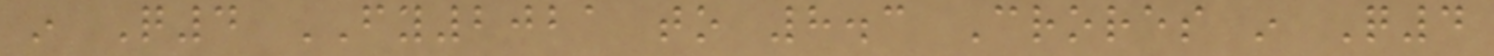in Q4 FY2021 to 8.3 Crores in Q4
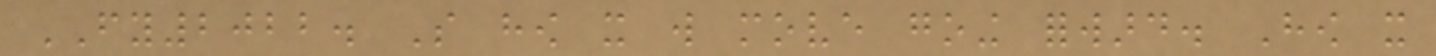FY2022. So how it will move going forward. How it
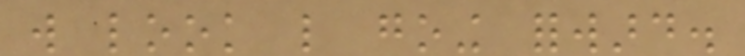will look like going forward.
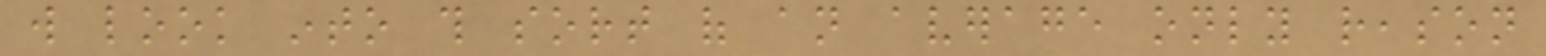will look into this sort of an average only reason
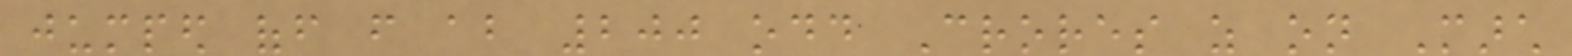jumped off from about 200 odd Crores as on March
